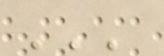'''
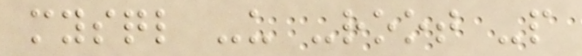mysql -u -root -p
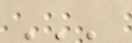'''
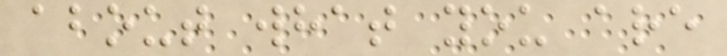about what you are
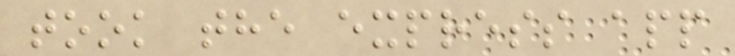took the express app
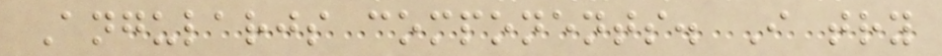Angularjs components. I try
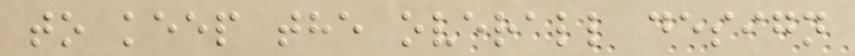to keep the overall design
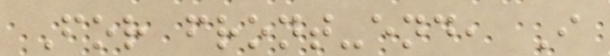For front-end, I
